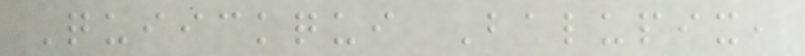Quiickqui Balupix,
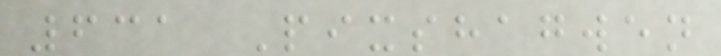631 Pixshagwen
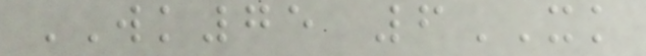WK75 6XK
